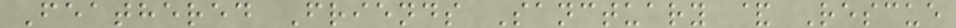Feathered Friends Sanctuary & Rescue
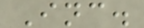Inc.
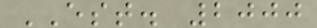EST. 2000
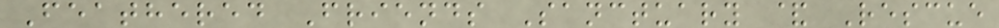Feathered Friends Sanctuary & Rescue
